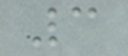3
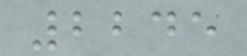2245
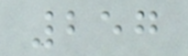257
